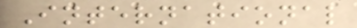International
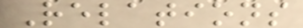Relations
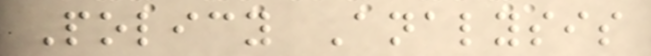Policy Analysis
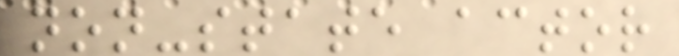non-state actor
